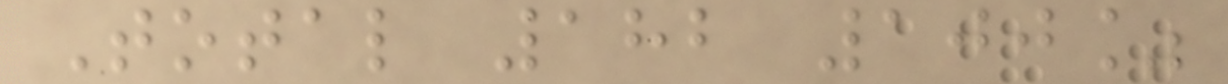Total 182 100%
